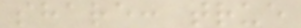share: true
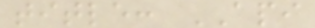title: API
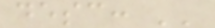desc: ''
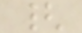{
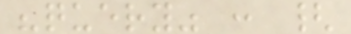"query" : {
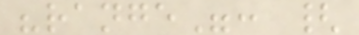"range": {
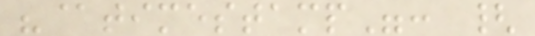"@timestamp": {
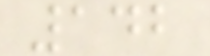142
